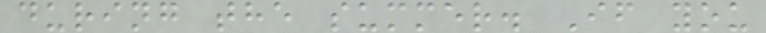during the summer. If you
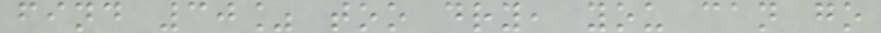find 30% too dry, you can go
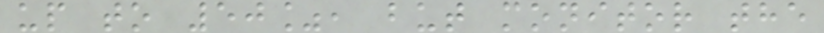up to 50%, but monitor the
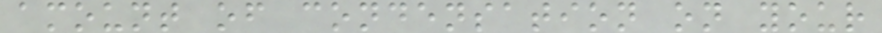amount of condensation on your
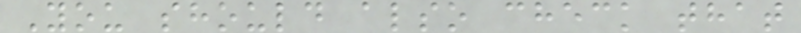You should also check that
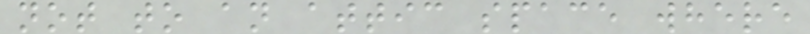not to an attic space where
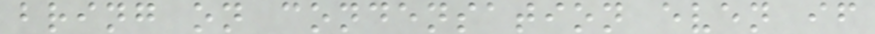bring on condensation even if
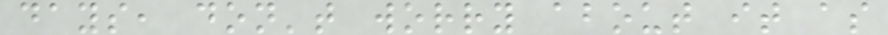days, don't worry about it as
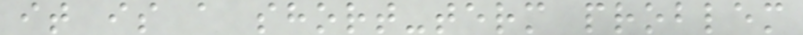it is a short-term problem
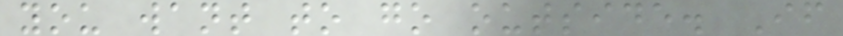you want to go outside. If
